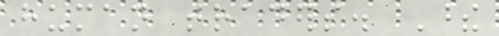human traders. These
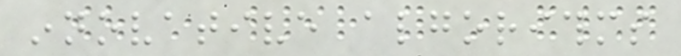innovative algorithms
